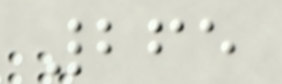265
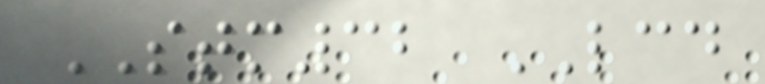STM32 LCD
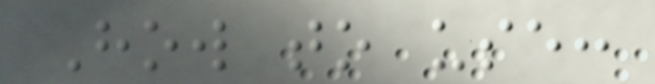How to use:
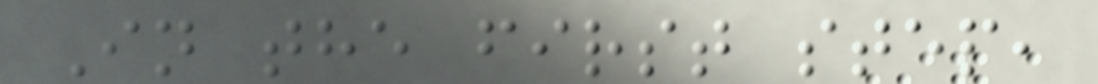In the first step,
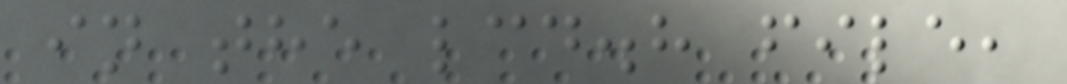in the lcd.h file,
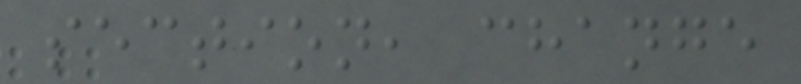section, change
